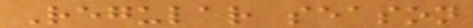Regular season
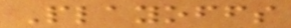Playoffs
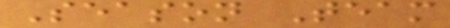Season Team
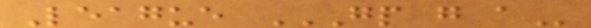League GP G A
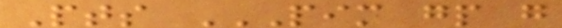Pts PIM GP G
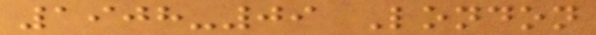1908-09 London
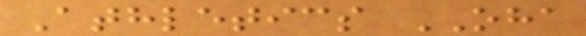Athletics OHA
